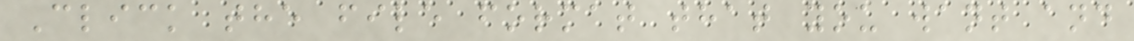Click the file format that you want and
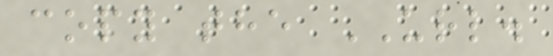copy the URL.
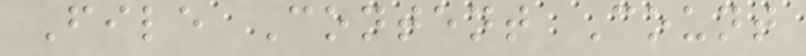File Content Count
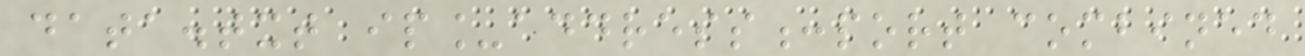data.txt ip_address:port combined
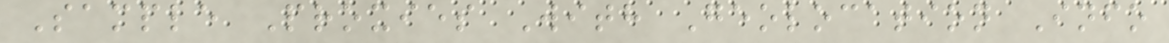Sample Proxies With Geolocation Info
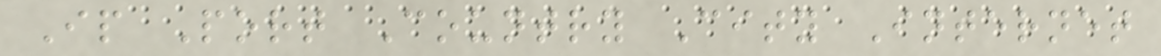Ip Port Country City Internet
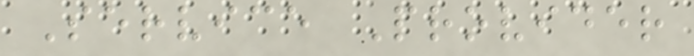Service Provider
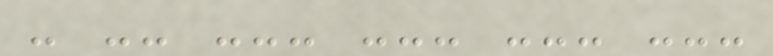- -- --- --- --- ---
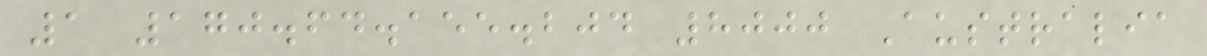1 170.64.155.204 8000 Australia
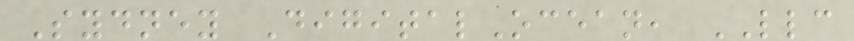Sydney DigitalOcean, LLC
